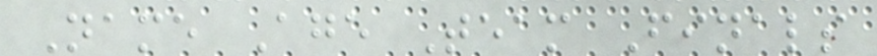Name Age Team Finals
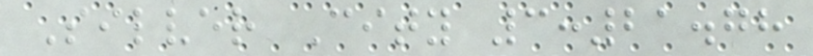Silver City 3:21.78
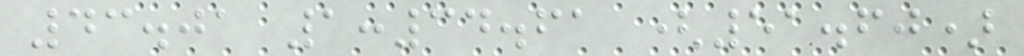43.01 1:34.61 (51.60)
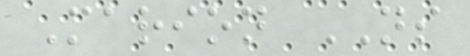Marion NS
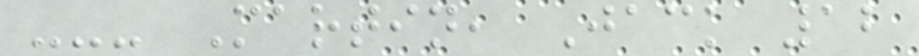--- Martin, Jack 12
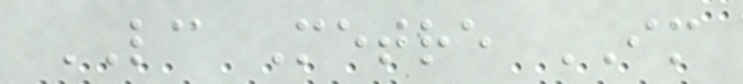LC Metre IM
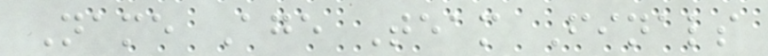Name Age Team Finals
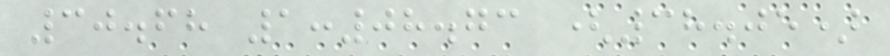30.68 1:08.73 (38.05)
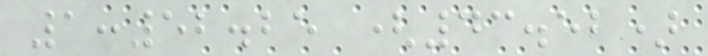1:52.25 (43.52)
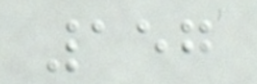157
